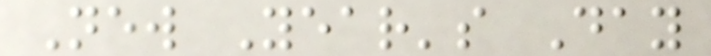New Year's Day
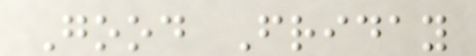Good Friday
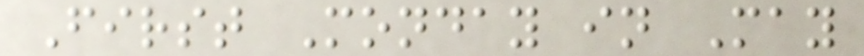First Monday in May
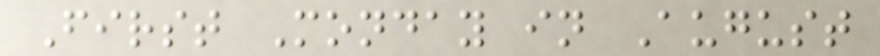First Monday in August
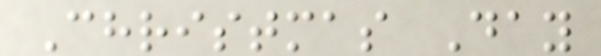Christmas Day
